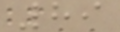89
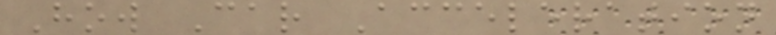How Car Acceleration
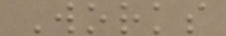Works
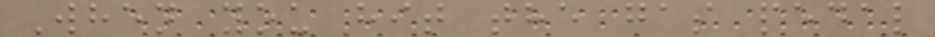When you hit the gas pedal
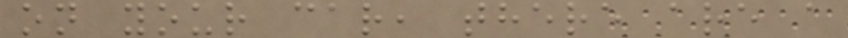on your car, there are a
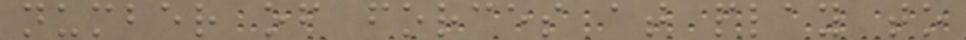number of forces at play to
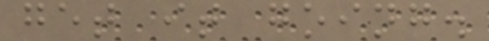get it going.
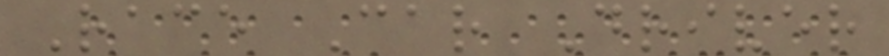Race Car Driver
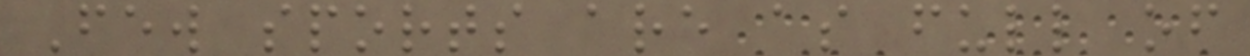Few sports are as full of
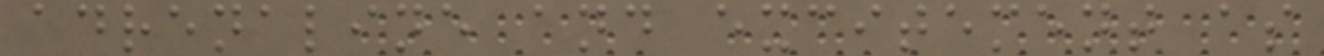adrenaline and excitement as
